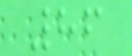86
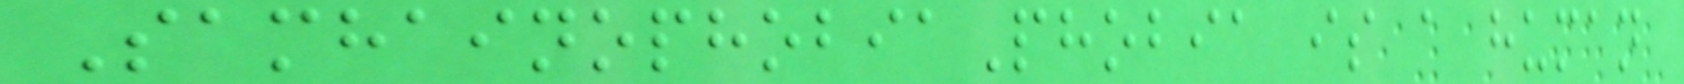SamhainophobiaPhobia is a human
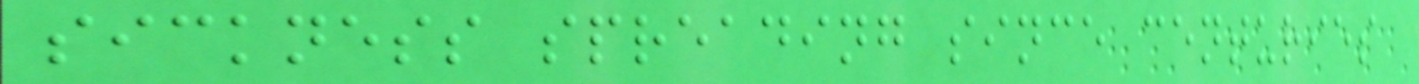sickness spreading since centuries
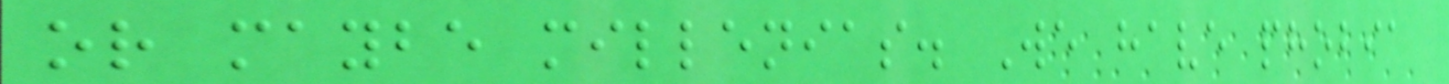or maybe millenias. We have phobia
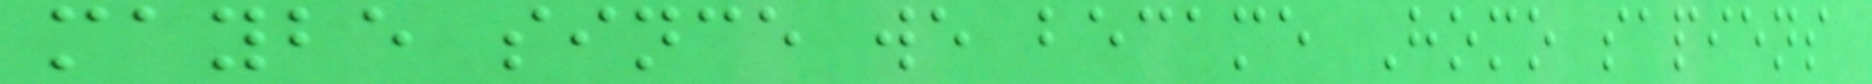maybe since we became Homo sapiens
